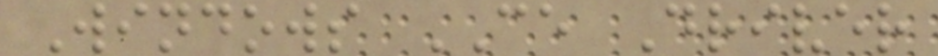Windows CE Driver
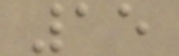15
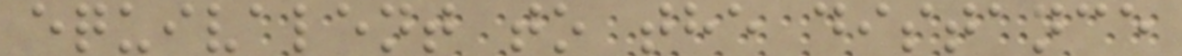equivalent to the distance
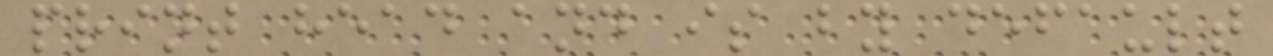print head and is by default
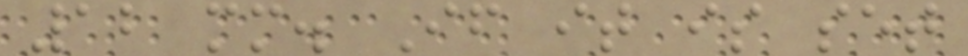12 mm. If it is set
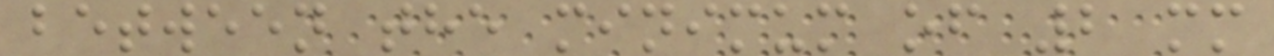between the minimum of 2 mm
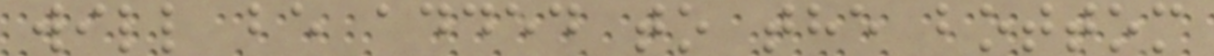will be added to the bottom
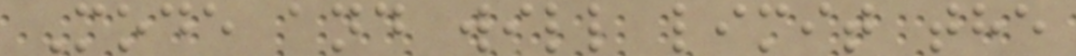Mode and will limit the
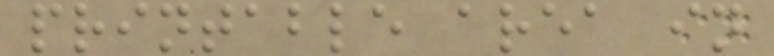printable area in
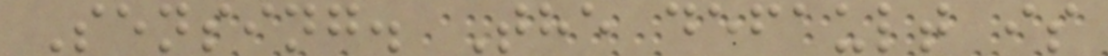Sensing. The default is
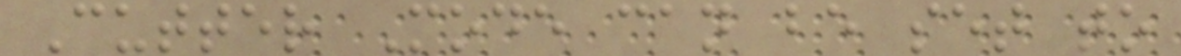Cutter Mode can be set to
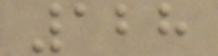128
